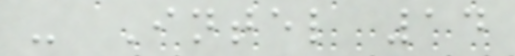- Intel 14
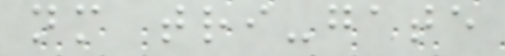nm tri-gate
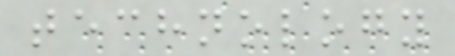technology
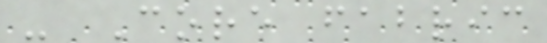- Core fabric
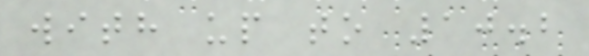with up to 10.2
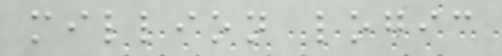million logic
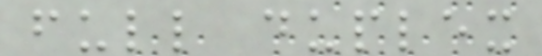full duplex
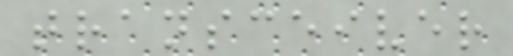transceiver
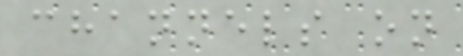channels on
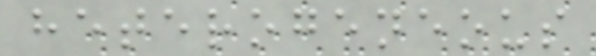heterogeneous
